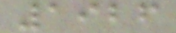1926
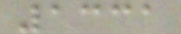1331
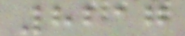8217
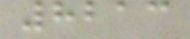8213
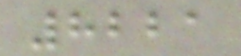8221
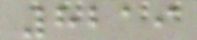8219
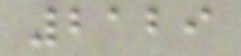2129
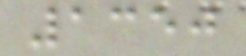1350
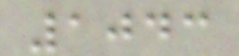1043
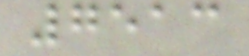7513
